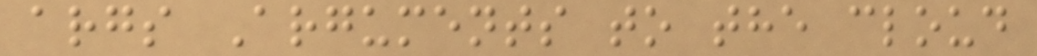args Arguments to the cloud
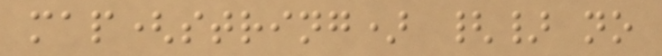map(string) {} no
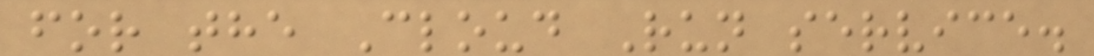for the Cloud Run service.
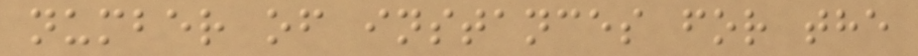number of instances for the
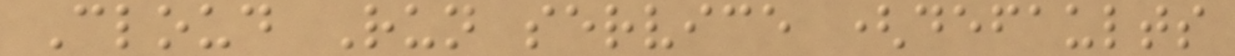Cloud Run service (defaults
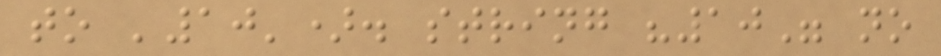to '10'). string "10" no
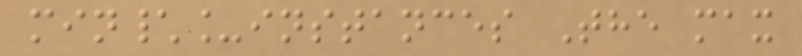min\_instances The max
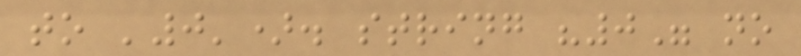to '0'). string "0" no
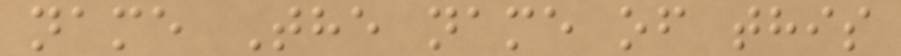name The name of this
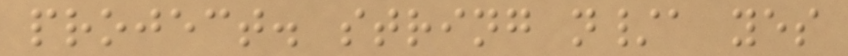project. string n/a yes
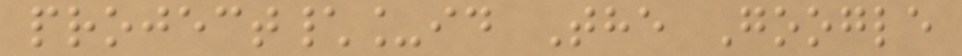project\_id The Google
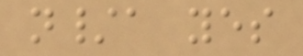n/a yes
